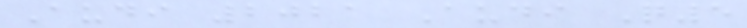Audi 2021 Audi Q5
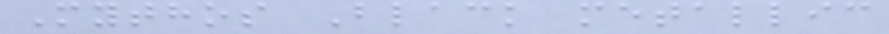Mythos Black metallic
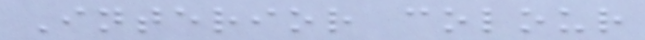Interior colour
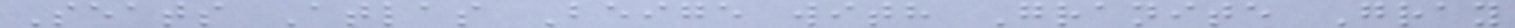Seats Atlas Beige with Granite Gray
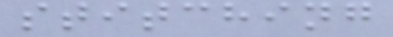stitching
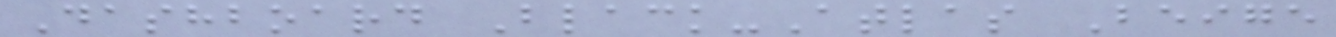Dashboard Black-Atlas Beige
